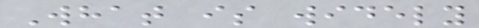What is widely
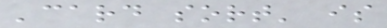'card sort' is
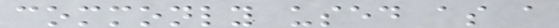commonly used as a
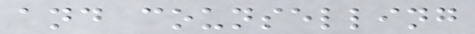and counselling
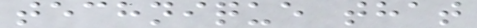technique that
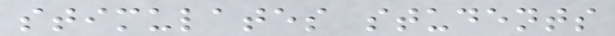stimulates students
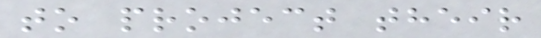to project their
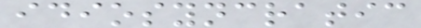idiosyncratic
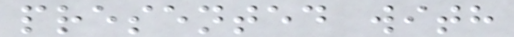presented with
